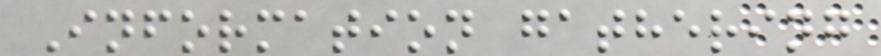Information gathering
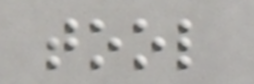tool
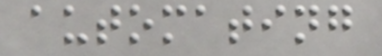automating
